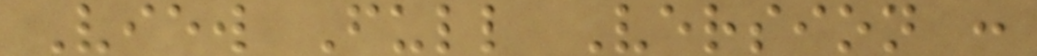View Full Version :
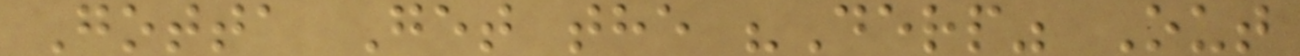Gotta Get the "Derp" Out
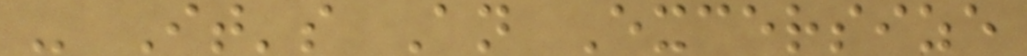- It's An Excersize
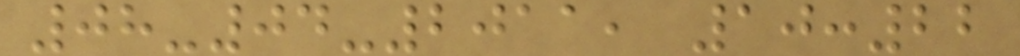08-04-2011, 10:22
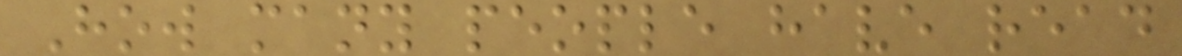How many people have read
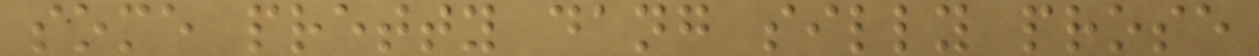some pretty dang silly prose
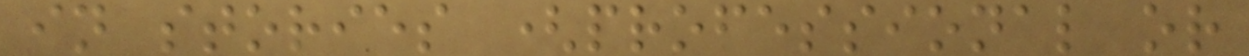in stories (professional or
